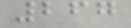267
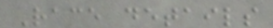Race details
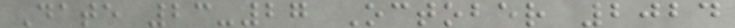Date 23-27 October 2024
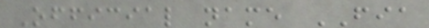Official name FIA
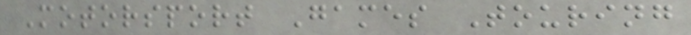Motorsport Games Touring
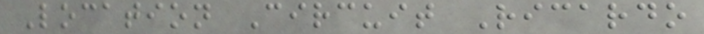Location Circuit Ricardo
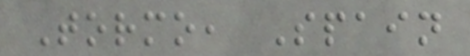Tormo, Spain
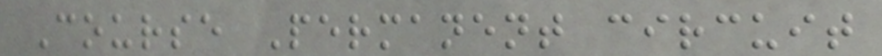Course Permanent circuit
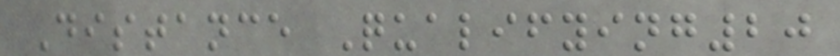Distance Qualifying20
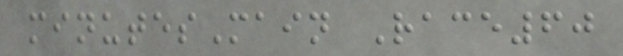minutesMain Race60
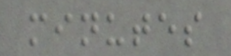minutes
